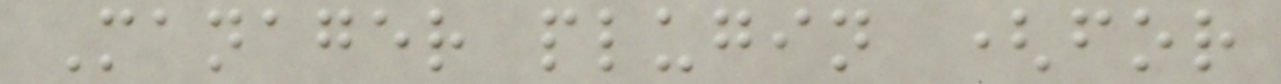Manager plugin (for
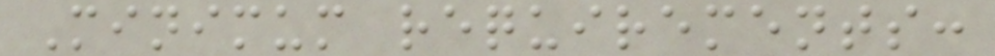Minimum requirements:
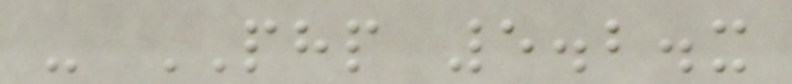- PHP 5.2.x
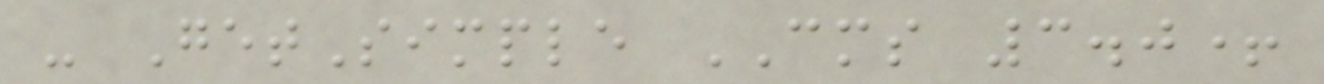- GetSimple CMS 3.0+
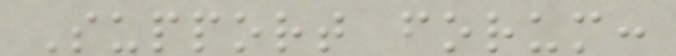Support forum:
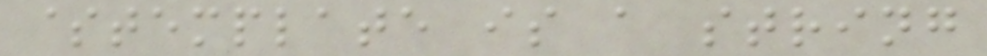$template is a string
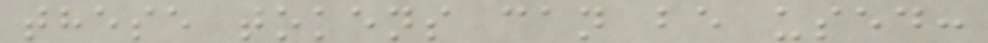these tokens can be used:
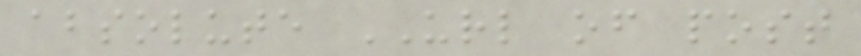absolute URL of post
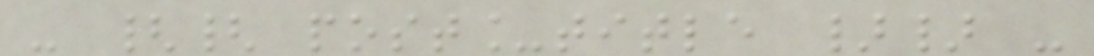- {{ post_title }} -
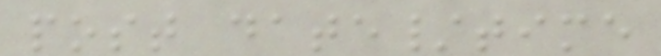post date/time
